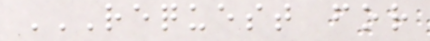REQUEST FOR
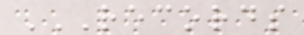RECORDS
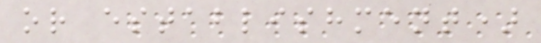or establishment)
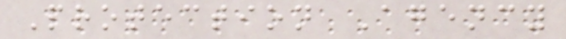Protection Agency
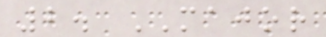2. MAJOR
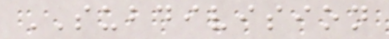SUBDIVISION
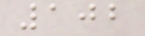102
